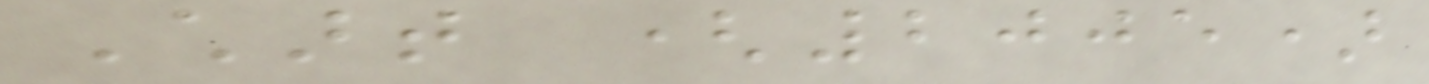Chart (2005)
